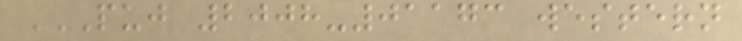PUJ 2008-01173 WESTERN
